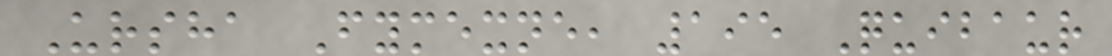Ursha Fymexne, 195 Quibaur
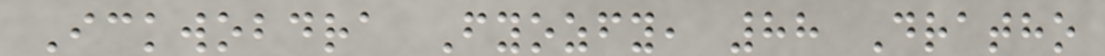Ickwobdra Fyozfy, 88 Dratho
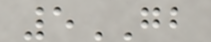5GB
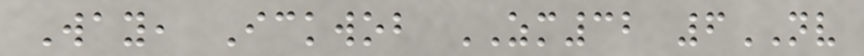Way, Ickwob ZM32 6NV
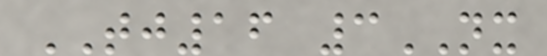TJ16 3NX
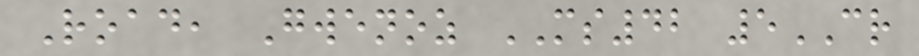Road, Gwenoz MS42 5CR
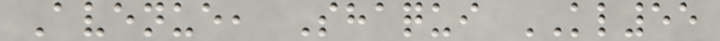Avenue, Shaqui KL55
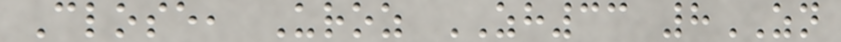Close, Uroz ZH33 8ZN
